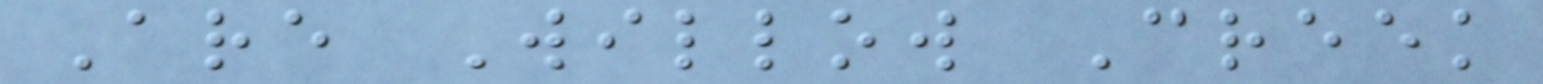Are Willow Creek
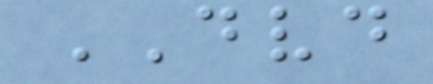DVD
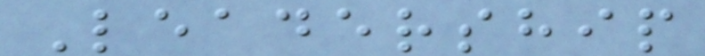Leadership
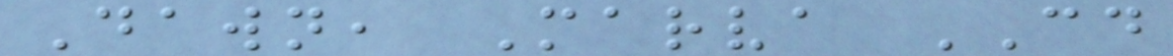Dawn, Marva CD
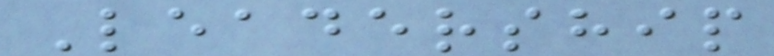Leadership
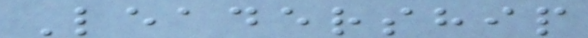Leadership
